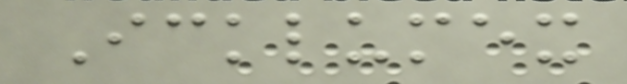Icklumex
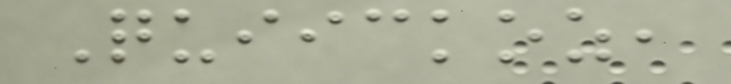Quiickoz,
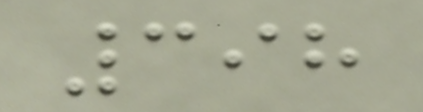398
